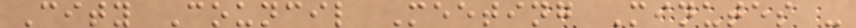City Council Meeting Minutes -
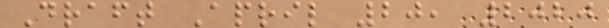Draft April 20, 2020
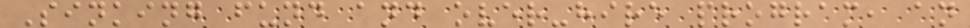Sinking fund and over-hire program, an
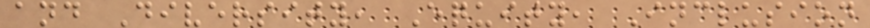and Diversity, Equity, Inclusion
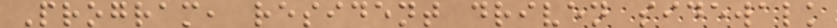Program, resident driven sidewalk
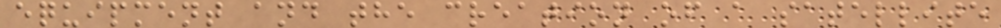equipment and the creation of a satellite
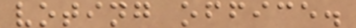voting office.
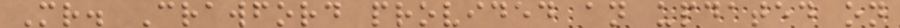Mr. Crawford provided an updated on
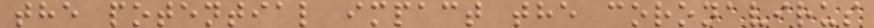the potential impact the coronavirus
